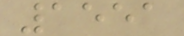1551
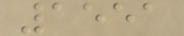1551
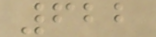622
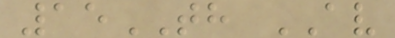15TH AV
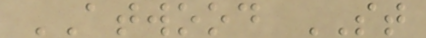ATWOOD ST
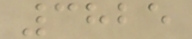3825
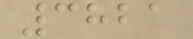3821
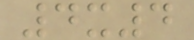4x4
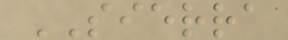SIERRA
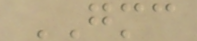GMC
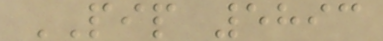PIP 5893
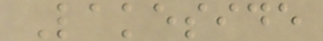Lakeside
